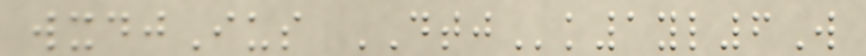wxdjIus DTJk1yl6W
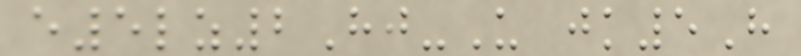e5lz2Hj-U jk5H
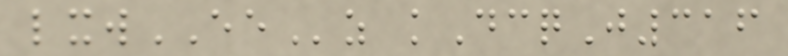lxwEEz kDcqJ316
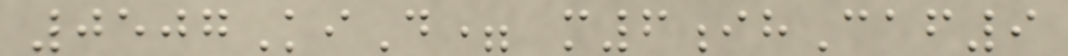0507KiD= m6ihCaf9
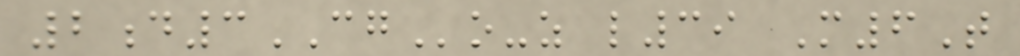2d3CGo-z l39 M6T
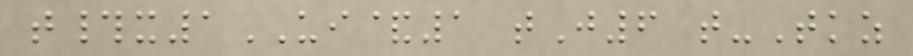t#x1UI&1 tJ6 t-Tkz
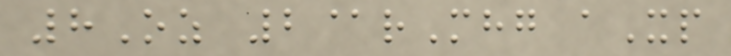8Oz 2@rMhg aXp
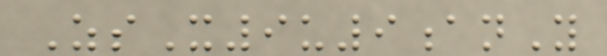ZsX9u9anY
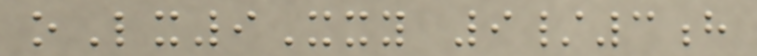oLx9Xxy 9/3h
